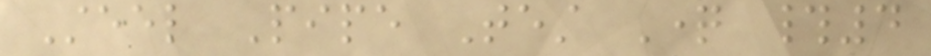Steel Pipe Test Question #4
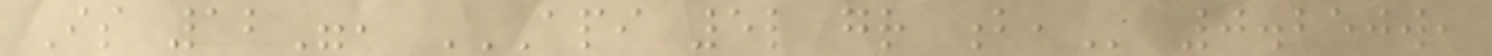Is 12", API 5L GR B, 0.250w,
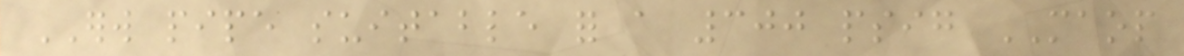ERW pipe suitable for a 300 psig MAOP
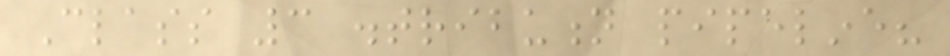Class 3 distribution pipeline?
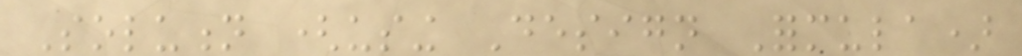Solution (using Design Formula)
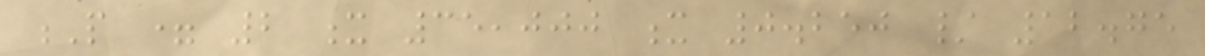P = 2 x 35,000 x 0.250 / 12.75
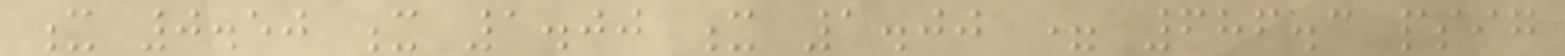x 0.50 x 1.00 x 1.00 = 686.3 psig
